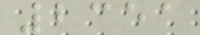2351
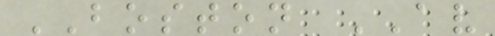BOSTON AV
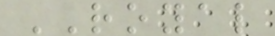ROYAL
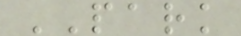PARK
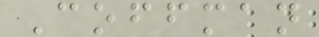Coffman
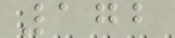172
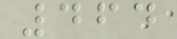464
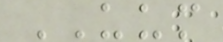UUM
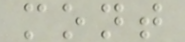mont
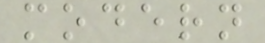modern
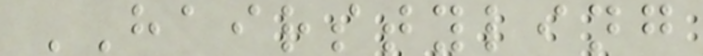HAIRSTYLING
